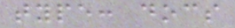type: docs
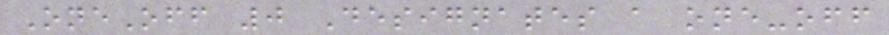OneOff 0 Designates a one-off
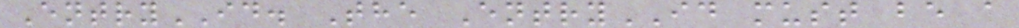EntryID. The EntryID must be a
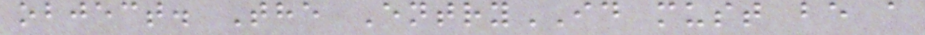object. The EntryID must be a
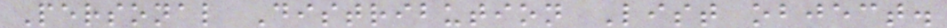Personal Distribution List object.
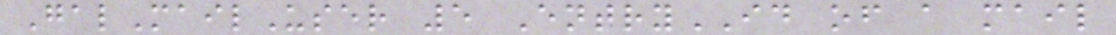GalMailUser 5 EntryID of a mail
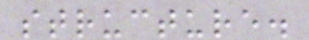structure.
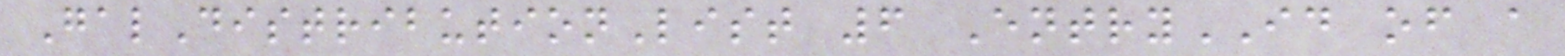GalDistributionList 6 EntryID of a
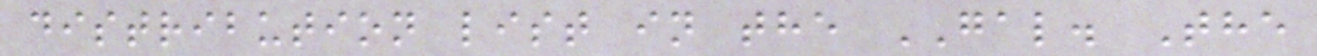distribution list in the GAL. The
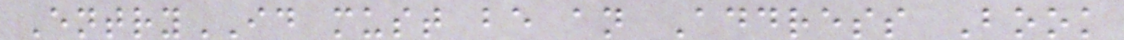EntryID must be an Address Book
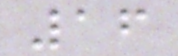16
